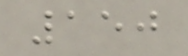150
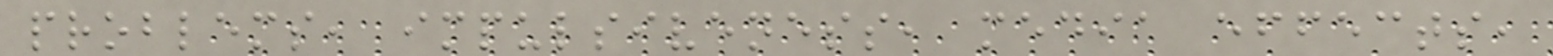problems, impulsiveness, media effects,
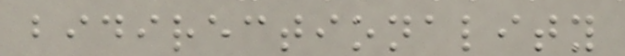bidirectionality
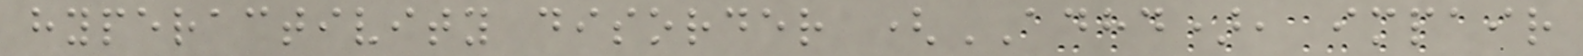hyperactivity disorder (ADHD), impair
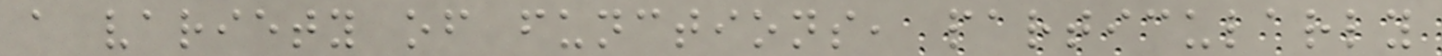a variety of functions, particularly
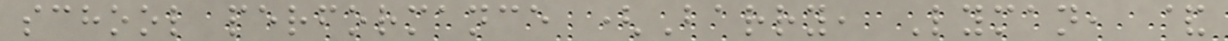school performance (Barry, Lyman, &
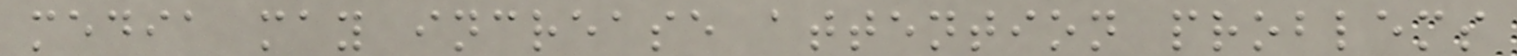media may increase attention problems
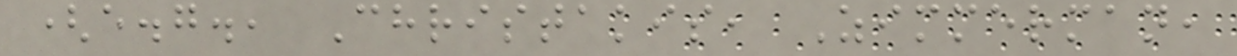(e.g., Christakis, Zimmerman,
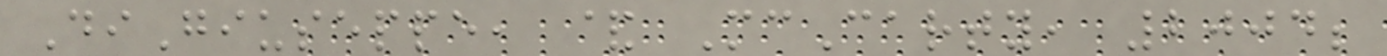DiGiuseppe, & McCarty, 2004;
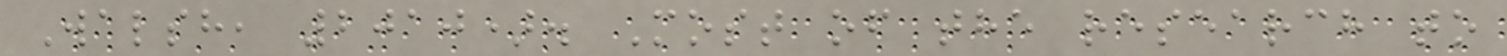Walsh, 2010). Most of the research to
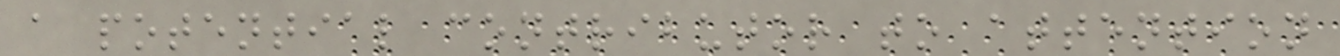a potential contributor to attention
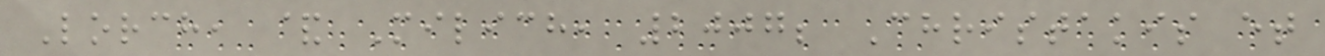Lorch, & Milich, 2007; Christakis et
